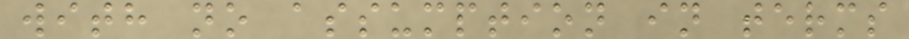with no assumption in terms
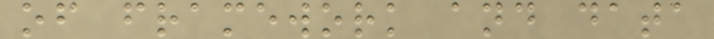of framework and data
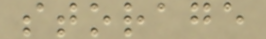storage
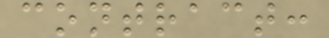contract:
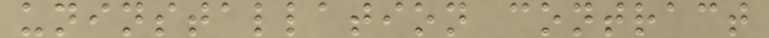uninstallation contract
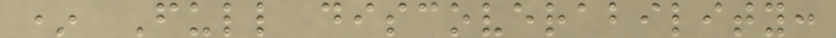* Full discoverability:
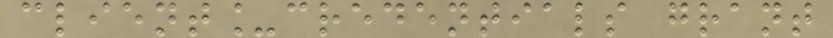client_credentials grant
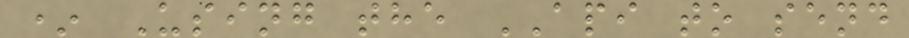* Using the API to send
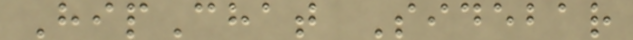HipChat Sidebar
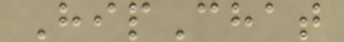HipChat
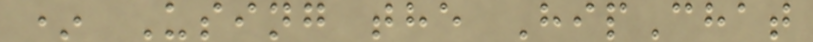* Using the HipChat
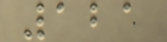121
